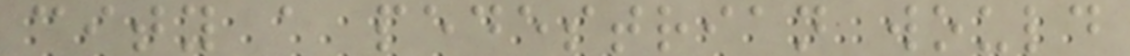city a pedestrian would
